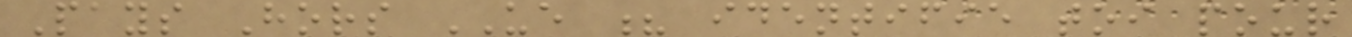Pays Hors UE ? identifie toi pour
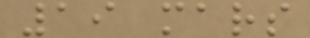19 mars
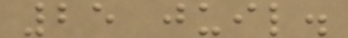25 juil.
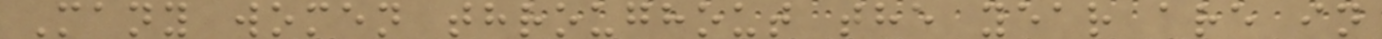Many women throughout the year are in
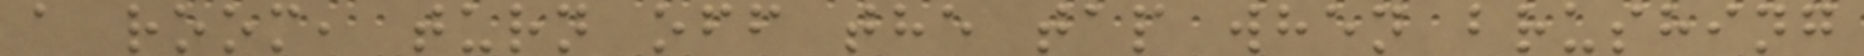a room, turn off the tap when brushing
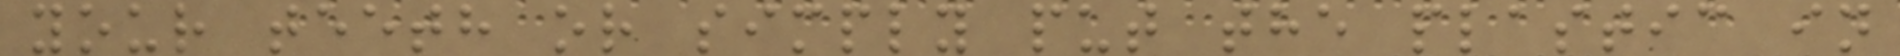your teeth or simply put the plastic in
